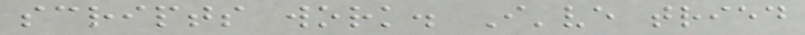scripts work. I've tried
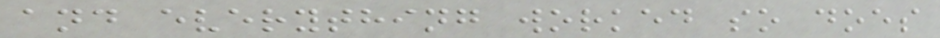and everything worked so does
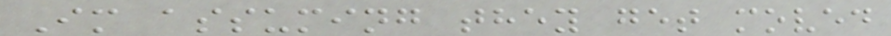Im assuming they get moved
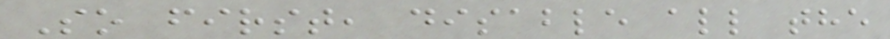So first, disable all the
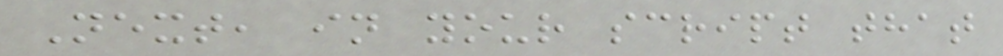Next, in your script that
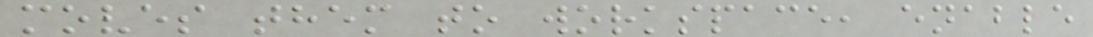moves them to workspace, enable
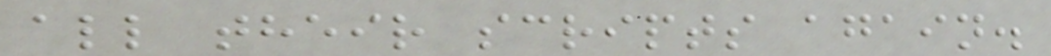all their scripts again.
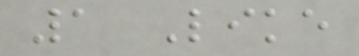1 Like
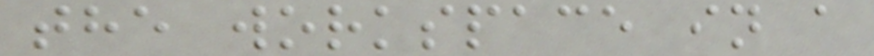the workspace in a
